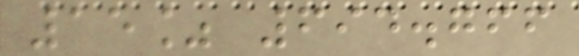15% 694.766
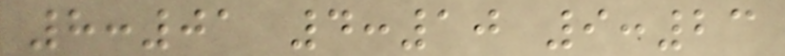8:01 4:10 9:23
